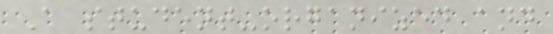A student-organized and
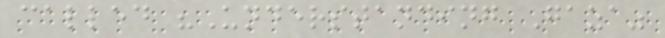called "Understanding Gaza"
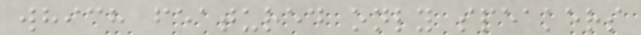which featured only speakers
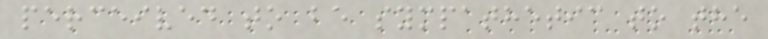perceived to be sympathetic to the
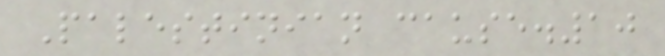Palestinian cause.10
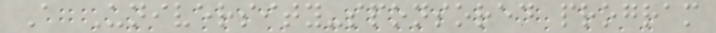A University-sponsored program
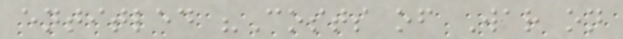entitled "Costs of War on
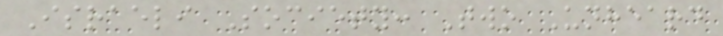Israeli Society: Two Unheard
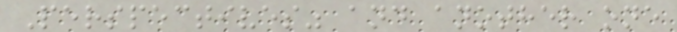Perspectives" and another one
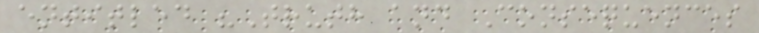entitled "Truth and Consequences
